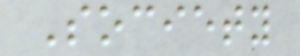Society
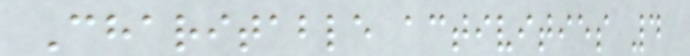Charitable activities 4
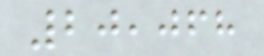20,068
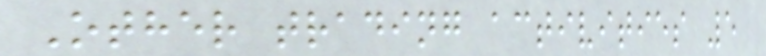Other trading activities 5
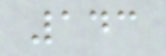143
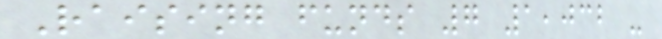Raising funds 7 1,032 -
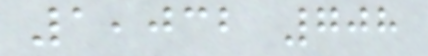1,032 708
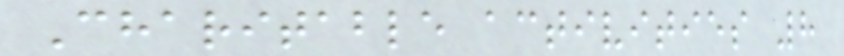Charitable activities 8
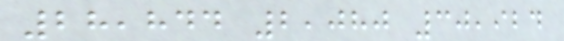28,844 2,080 30,924
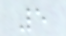5
